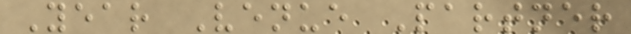Year Venue Partner
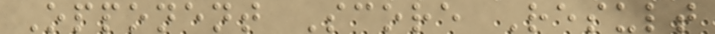Opponent Score Result
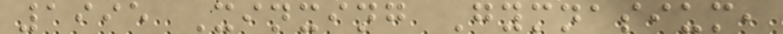1995 Xinxing Gymnasium,
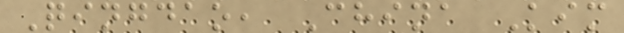Qingdao, China Kim
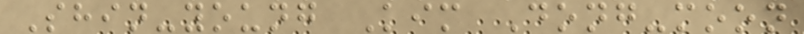Shin-young Kim Dong-moon
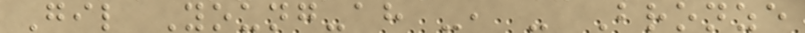Gil Young-ah -, - Bronze
